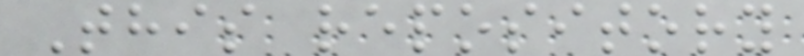This repository
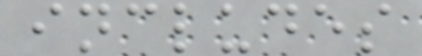includes
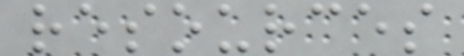resources
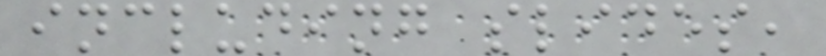including slides,
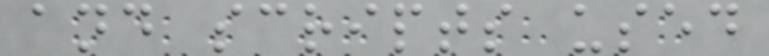and scripts used
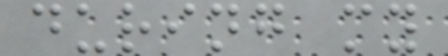during my
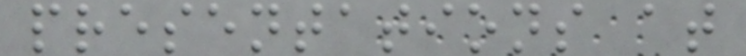presentations at
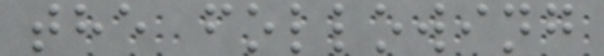the following
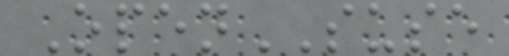OpenSUSE
